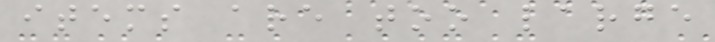items are too large
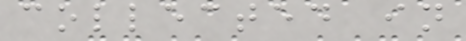collected in
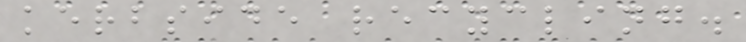kerbside recycling.
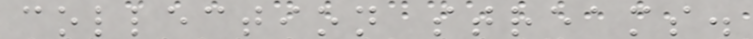collection streams.
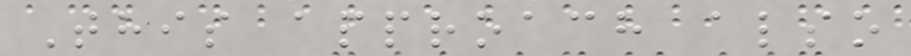This approach also
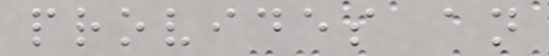provides an
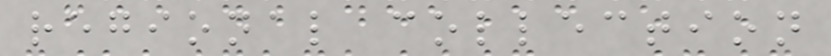regional collection
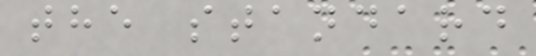the standard
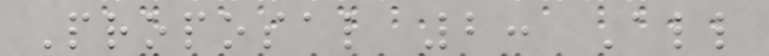Proposal 2: All
